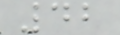42
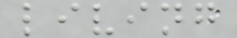living
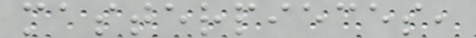masterpieces,
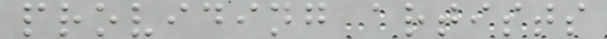providing artists
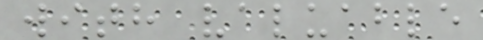with valuable
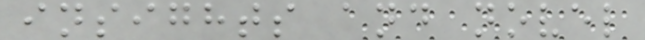insights and novel
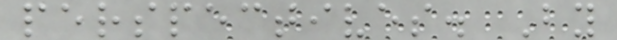perspectives. By
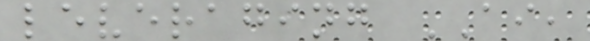leveraging AI,
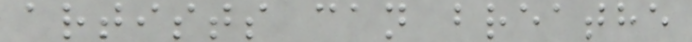artists can breathe
